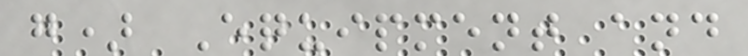g) Equipment and
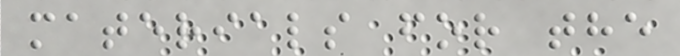materials for the
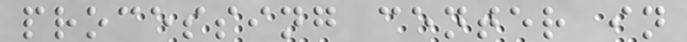processing center in
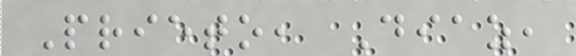Prieto, Diaz,
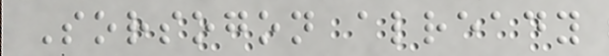Sorsogon already
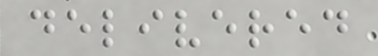delivered
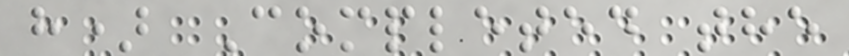h) Completed the
